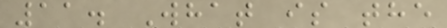11. What is the
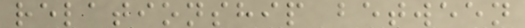relationship between
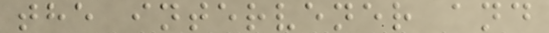the intervener and
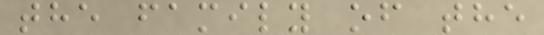the family of the
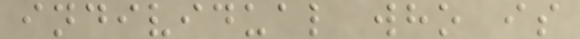individual who is
